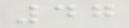47
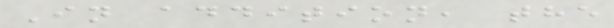In addition, the
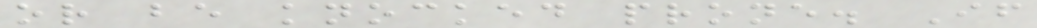or be knocked prone. If
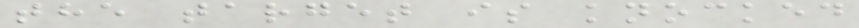the target is knocked
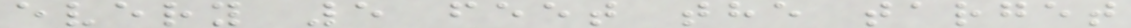every 5 feet the target
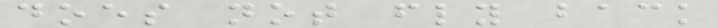does not fly back
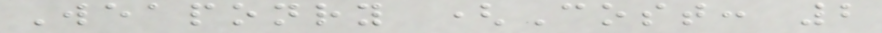Weaponry (Cost: 2
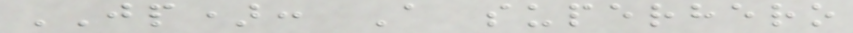JP): A superhero
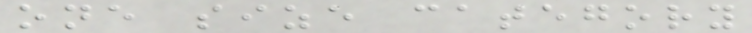one size category
